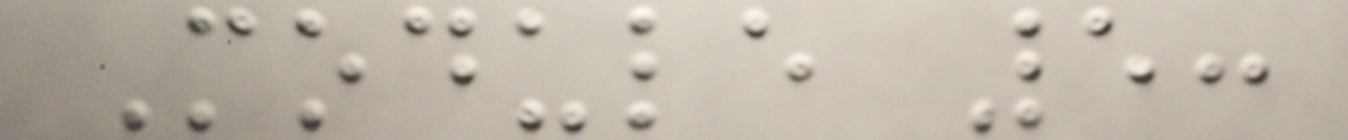Module 5:
